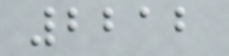2212
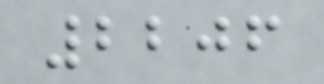2206
